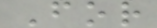For
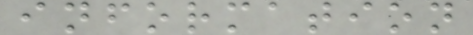information
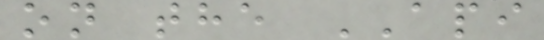on the API
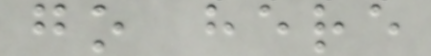go here
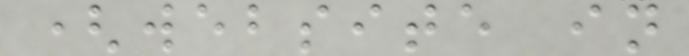(website in
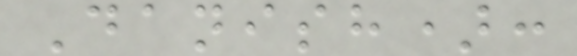Danish):
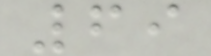69
